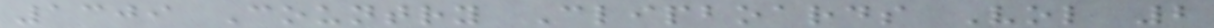1309 Country Clipboards Vol 2
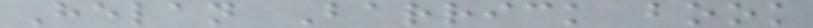Helan Barrick book
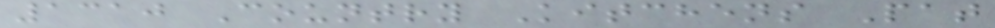1310 Country Kitchens Pat
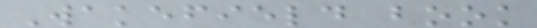Wakefield book
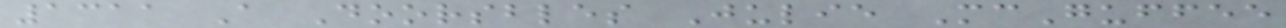1311 A Doorsbles Julie McGuffee
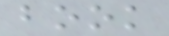book
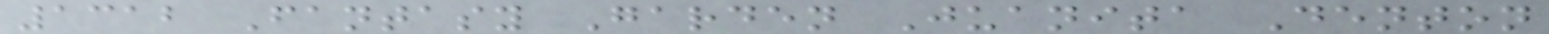1312 Fantasy Garden Juanita Denton
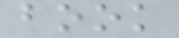book
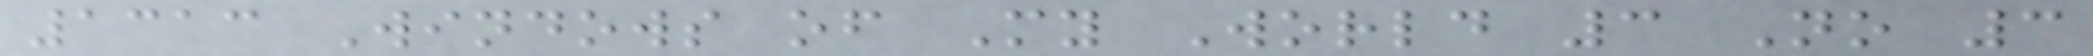1313 Windows of My World 3 No 3
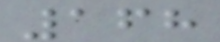168
